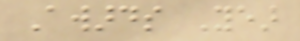Awards Year
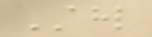AHL
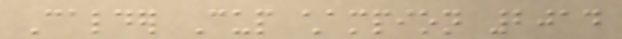Calder Cup champion 2014
